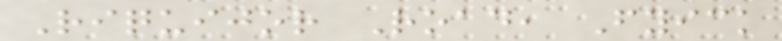Riquijor Road, Fyick
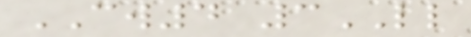CW4 3LL
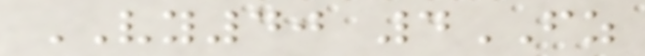VY40 4FZ
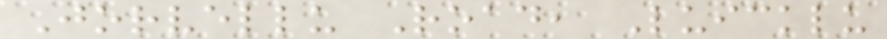Jorvellu Road, Luicklu
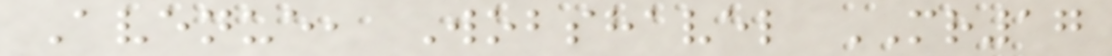Avenue, Wobshavel MR17
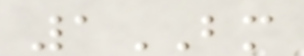1BM
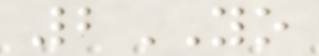2YO
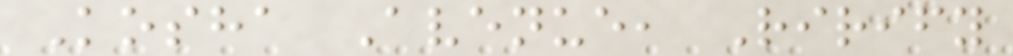Kosha Avenue, Rirify
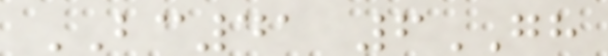BC41 6GH
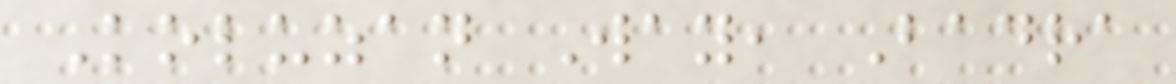Koluzan Way, Badra
